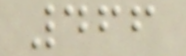466
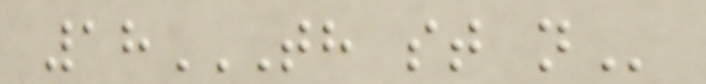18TH ST N
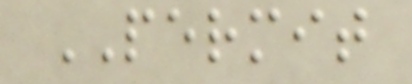PERMIT
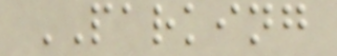PARKING
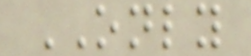ONLY
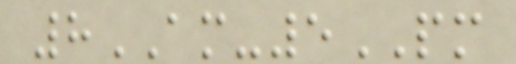8AM-5PM
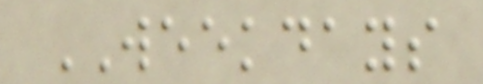WEEKDAYS
